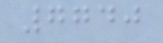7740
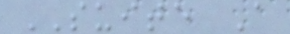SUITE A
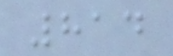814
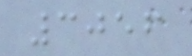3056
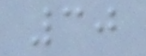30
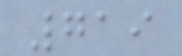719
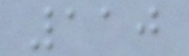110
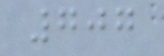707
